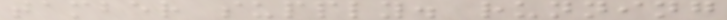tamber supply. running
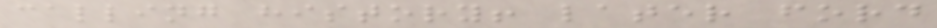calling history! later ford
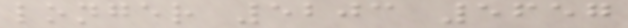longer 5203 5657
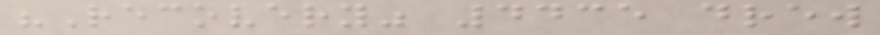"Recovery" 4435 drew
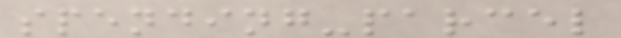spending-parcel
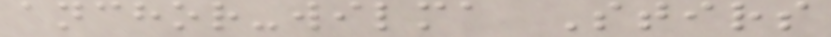anchor-wilma Stirs
